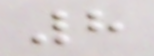8
